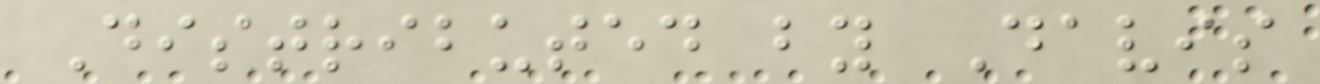Distributed by Davis
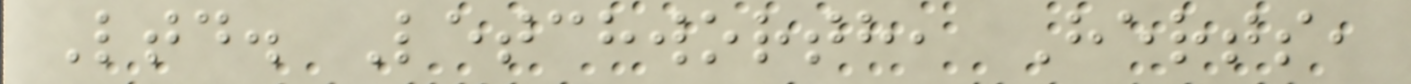Ltd. Letchworth, Herts,
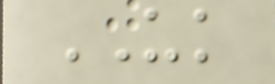UK
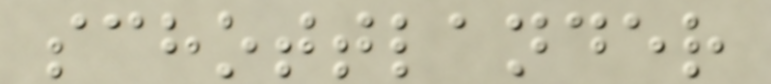schottlander
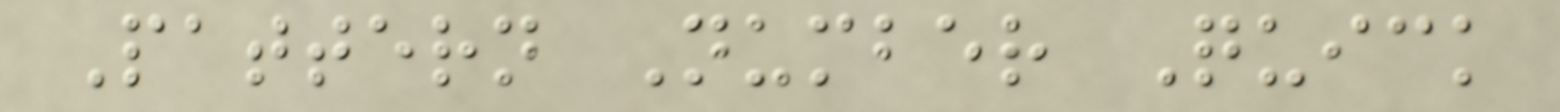Pattern Number Quick
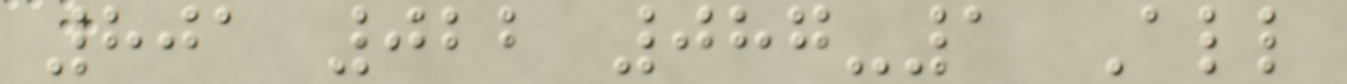801 022 087-1 All
